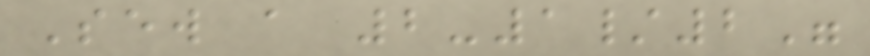Sew a 2-1/2"
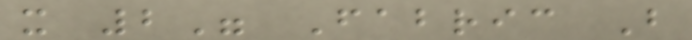x 2" Fabric B
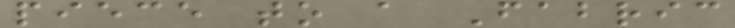piece to a Fabric
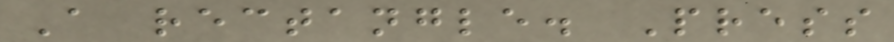A rectangle. Press
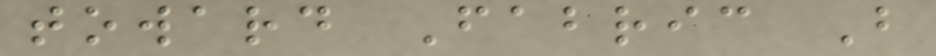toward Fabric B
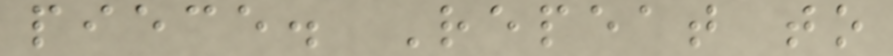piece. Repeat to
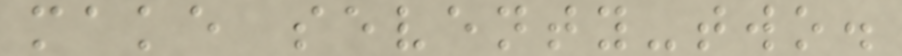make seventy-two.
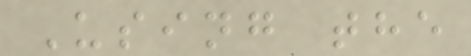Using the
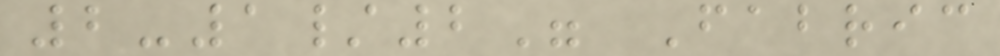2-1/2" Fabric
